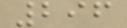296
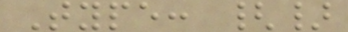Type: {}
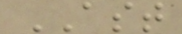AST
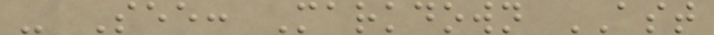- See: Markdown AST
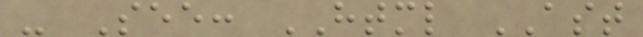- See: HTML AST
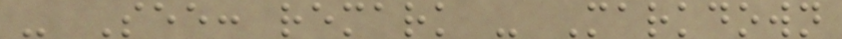- See: remark - Markdown
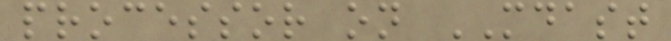processor on MDAST
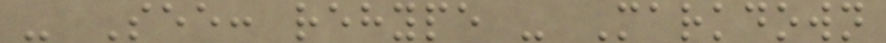- See: rehype - Markdown
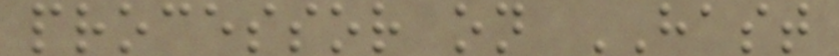processor on HAST
